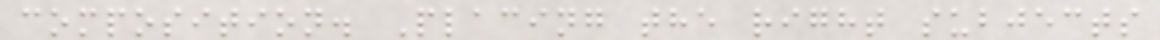composition. Placing the right subjects
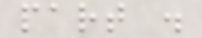part .
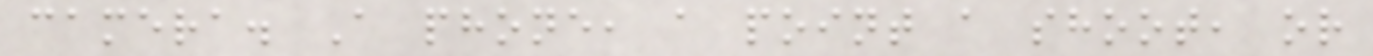camera. A phone, a point a shoot, or
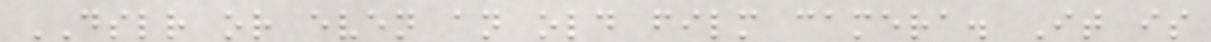DSLR or even an old film camera. It is
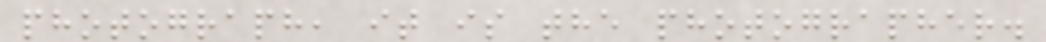photograph, it is the photographer.
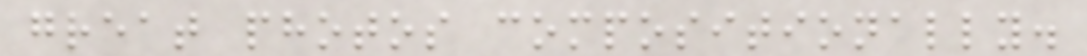great photos compositionally.
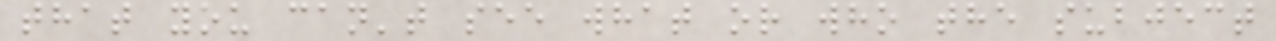that you can't see what or who the subject
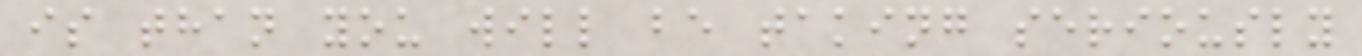is than you will be taking seriously
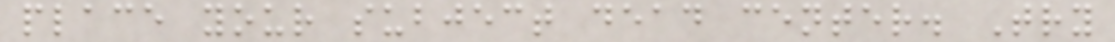place your subject dead center. Try
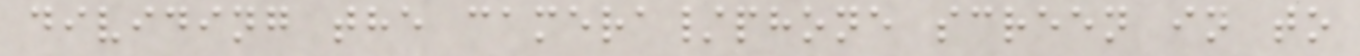dividing the camera/phone screen in to
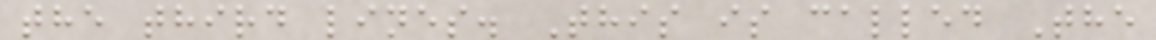the third lines. This is called The
